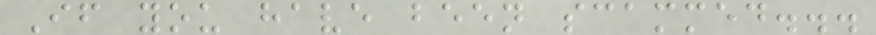If you have been scammed...
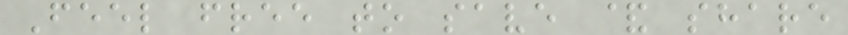Feel free to save & share
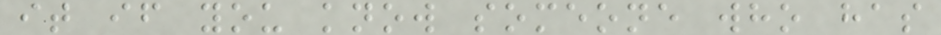it if you know someone who has
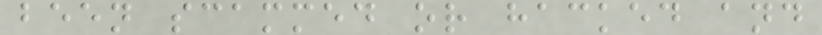been scammed or hacked and
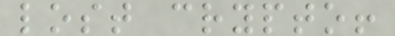lost crypto!
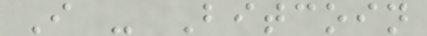I - Bitcoin
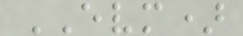EVM)
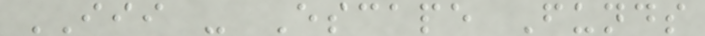III - Escape Funds
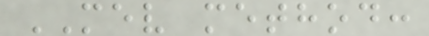MEV method:
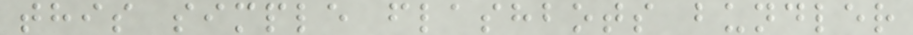this simple flashbots bundler
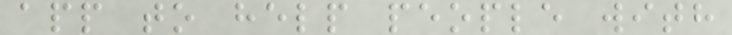app to help people with
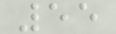55
